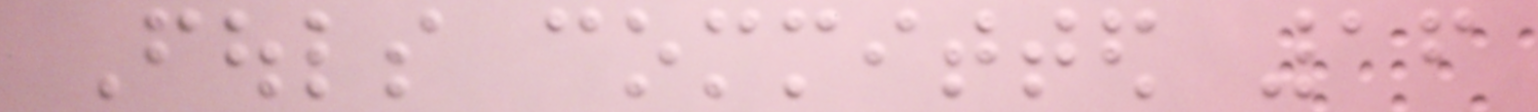Fouls committed 16
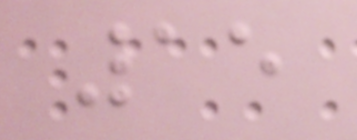15
